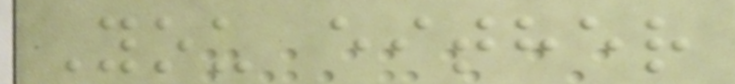You either
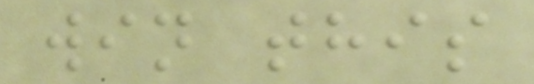win this
